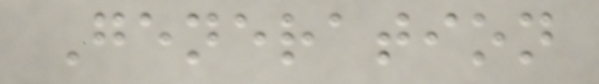Generation
